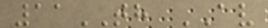11TH AV
